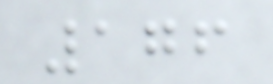176
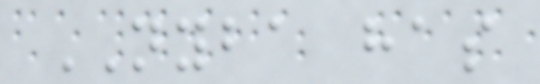NYBA has
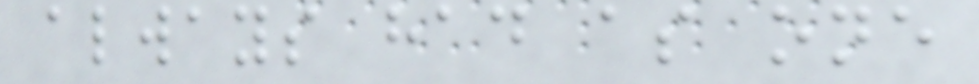always had as one
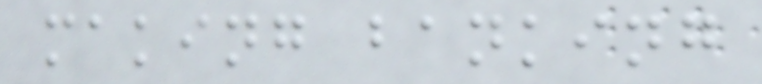making banking
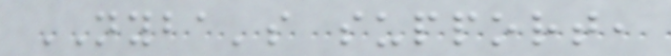NYBA's support,
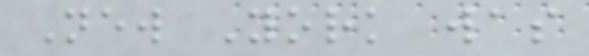New York was
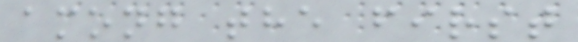among the first
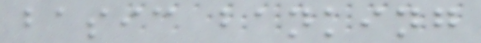basic banking
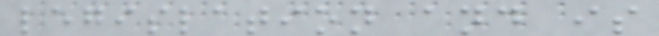legislation and is
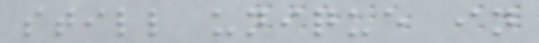still unique in
